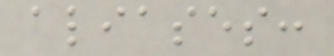aliases:
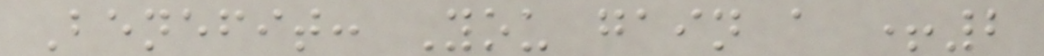Benefit: You gain a +2
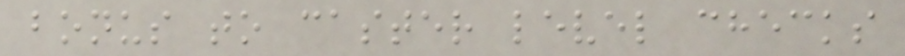bonus to caster level checks
